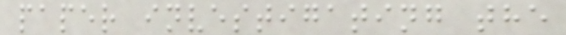paper investigating the
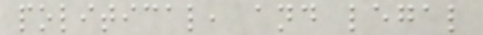political, and legal
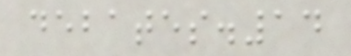debates.14
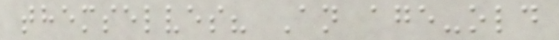themselves? An age-old
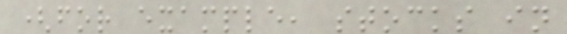(for example, stocks in
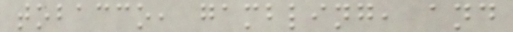tobacco, gambling, and
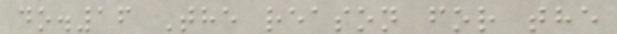do.16 The reason for the
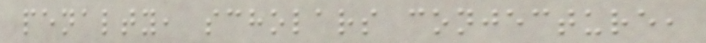penalty, scholars conjecture,
